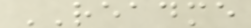README
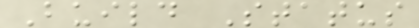Build Status
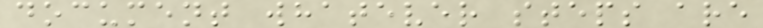document whatever steps are
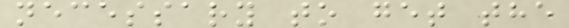necessary to get the
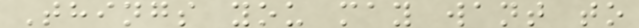Things you may want to
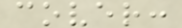cover:
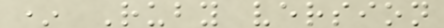* Ruby version
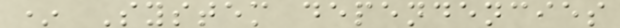* System dependencies
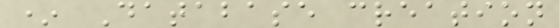* Database creation
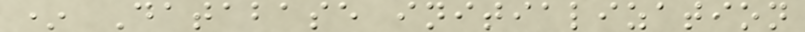* Database initialization
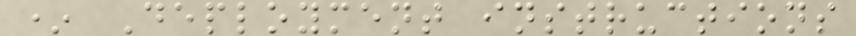* Deployment instructions
